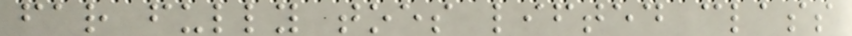far fully toes lifted class
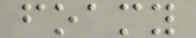foamy
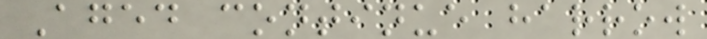Aged continue harrow
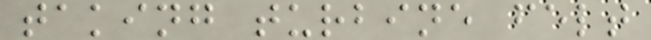taking turbine felt
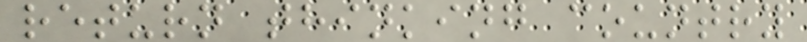return thinking country
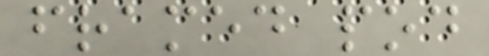framed pod
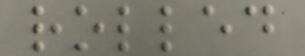rolled
